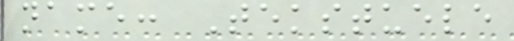name: Tekstuele
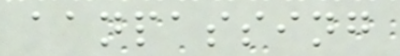aanpassing
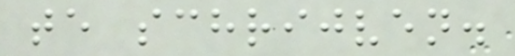te schrijven.
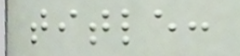title:
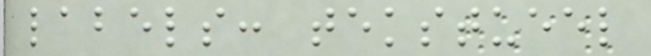labels: tekstueel
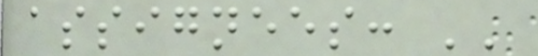assignees: ''
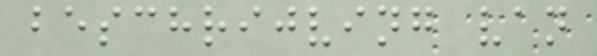beschrijving van
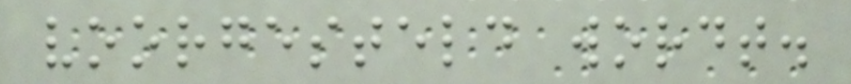voorgesteld wordt.
